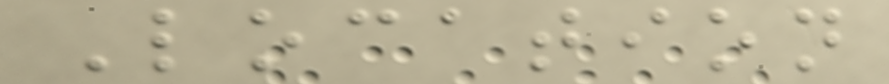Location
